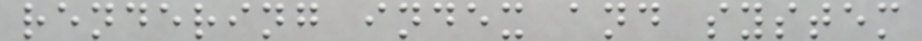rendering index and system
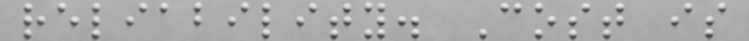reliability. Cost is
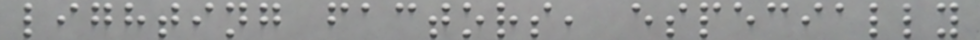lighting factors, especially
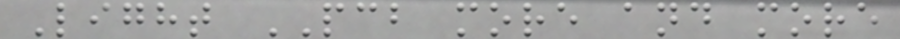Light PCB more and more
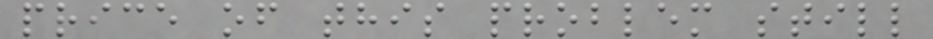price of this problem still
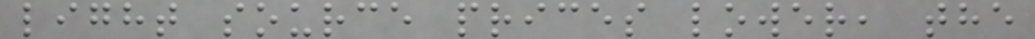light source prices lower, the
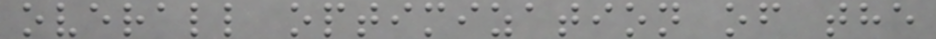overall optimization of the
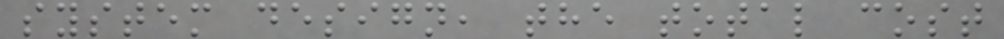system design, the total cost
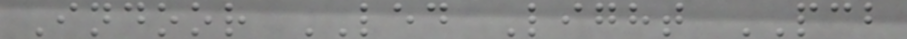Indoor LED Light PCB
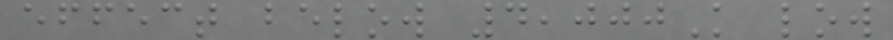effect below 4,000K low
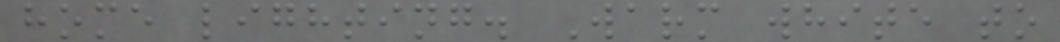home lighting. Warm white to
